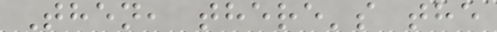Then, there's the
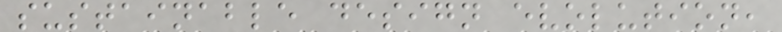sustainable design evolution,
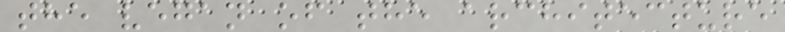the vegan of the architecture
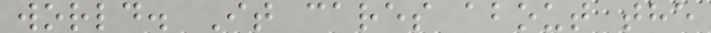world. It cares about the
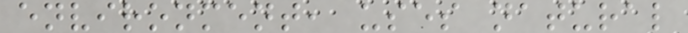environment, uses natural
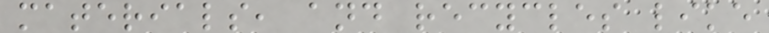materials, and recycles like
